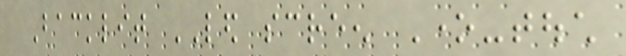Backlit LED screen One-touch
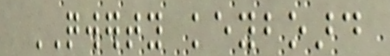QWERTY keyboard
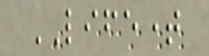LIFETIME
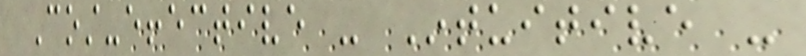Cost-effective - Intuitive -
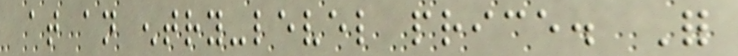at an entry-level price. For
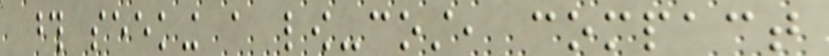those seeking a low-cost, compact
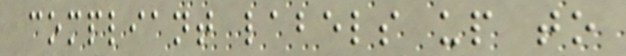compliant labels up to
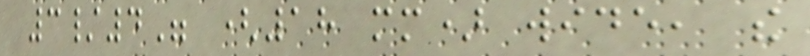3/4" (18 mm) wide, the
